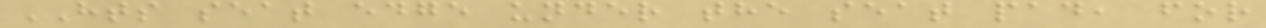HTS seat edge under the seat pad, for
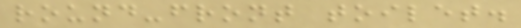round-front toilet.
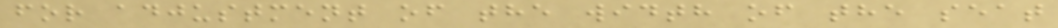for adjustment of the width of the seat
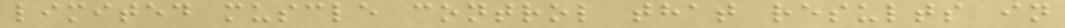limited muscle control that results in
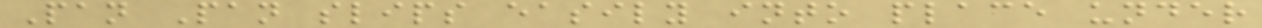Pan Pan slips easily into place under
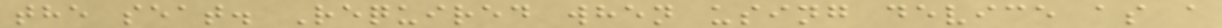the seat. Required when using device as a
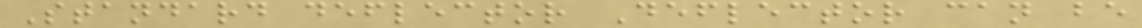Standard deflector Deflector can be
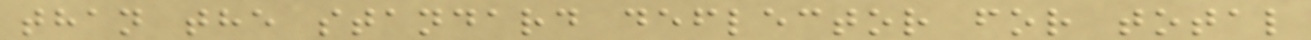than the standard deflector for total
